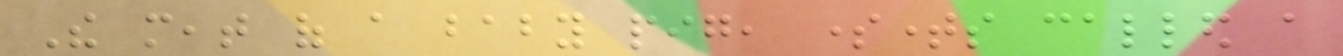The meat of a baby pig, sometimes called a
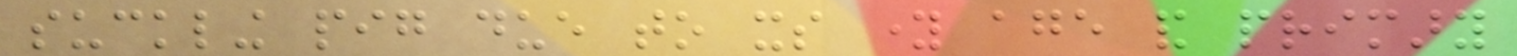suckling pig due to its young age and primary
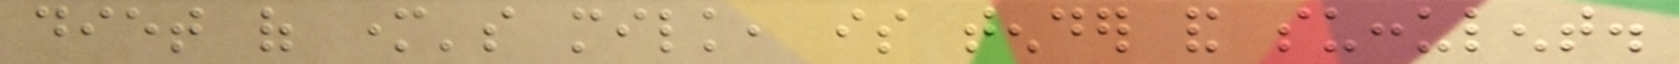diet of mother's milk, is tender and succulent.
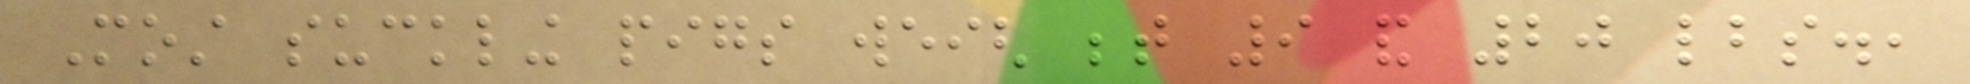Most suckling pigs weigh between 9 and 20 lbs.,
